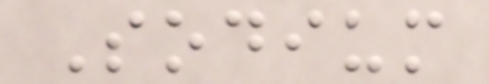Sodium
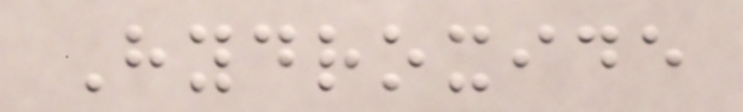Hydroxide
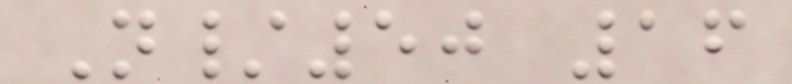N/50 16
